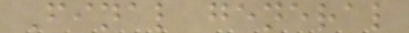Final general
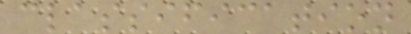classification
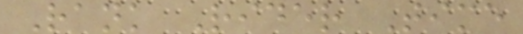Rank Rider Time
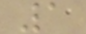1
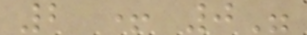2 + 0"
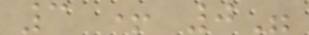3 + 0"
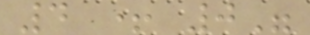4 + 0"
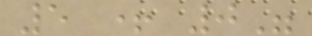5 + 0"
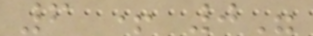6 + 0"
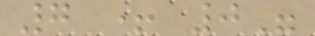7 + 0"
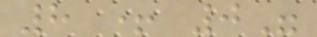8 + 0"
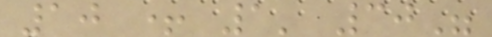10 + 1' 30"
